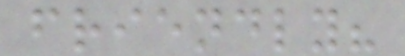friendly?
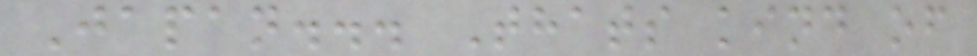Japan... Thats kind of
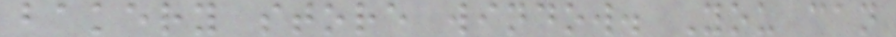bakery store window. You can
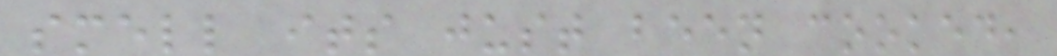smell its just been cooked,
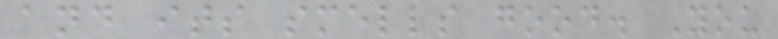and its smells good. You
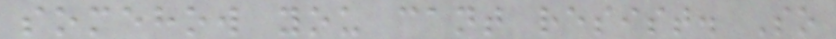somehow you cant resist. So
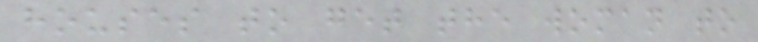houses to get the woman to
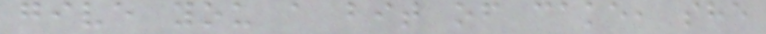give you a bit of cake, she
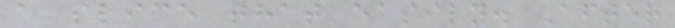a slice that easily. After
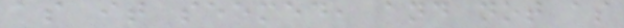as it seemed, and not as
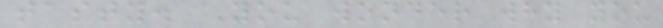tasty. You wonder why you
